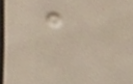a
